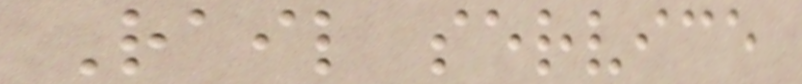Rail service
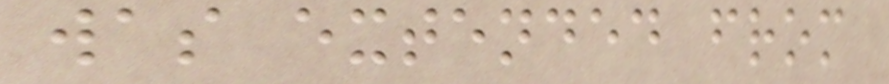was extended from
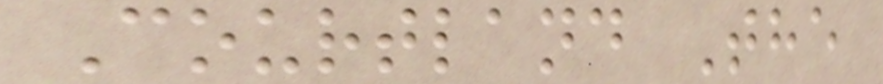Courtland The
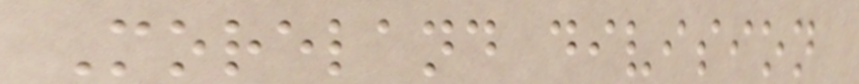Moreland division
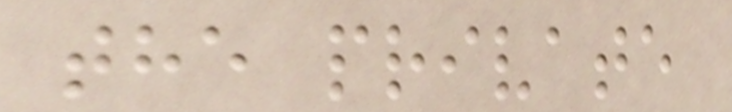the private
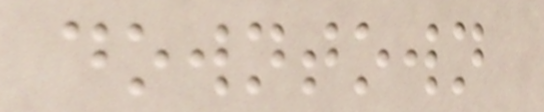downtown
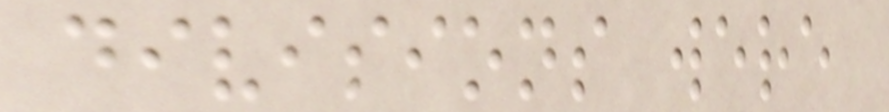divisions were
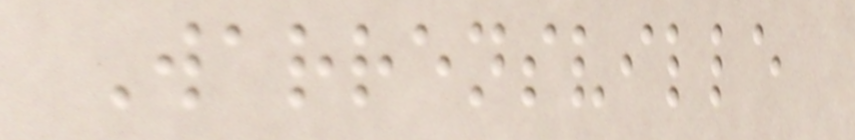Warrensville
